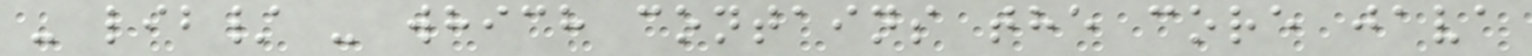- lib/ - which contains the core java
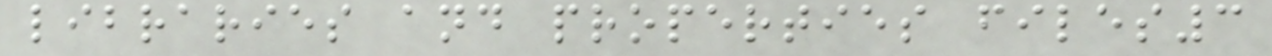libraries and properties files3
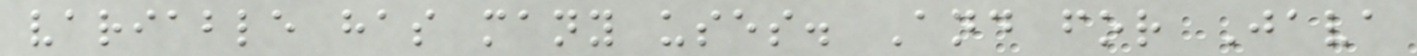variable has many uses. And for Java
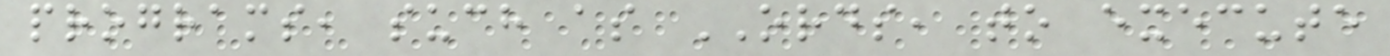programs, such as ORDS, to execute
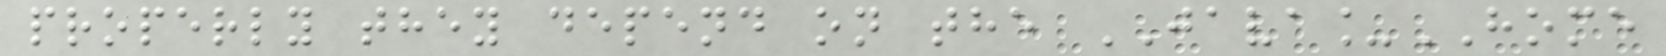properly they depend on the JAVA_HOME
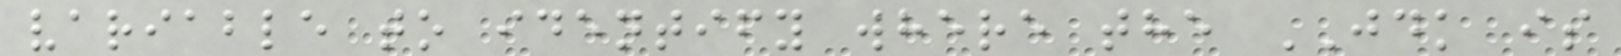variable to identify where the JDK is
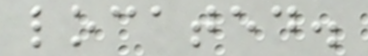located.
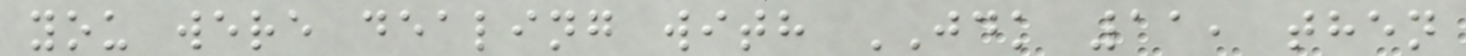you were dealing with JDK 11, then
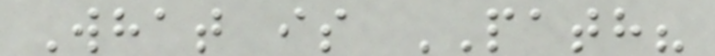What is PATH?
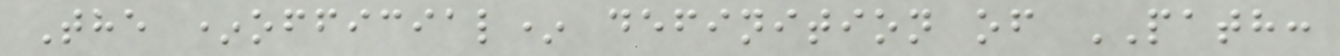The *official* definition of PATH:
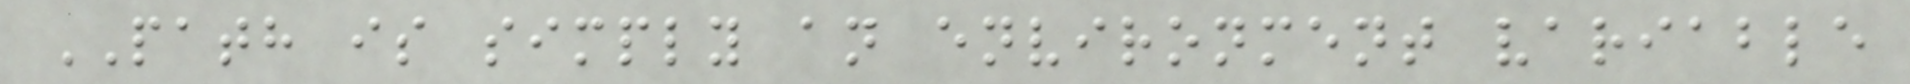PATH is simply an environment variable
